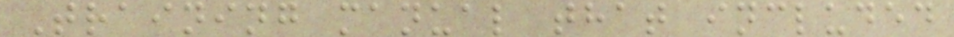Training manual that included
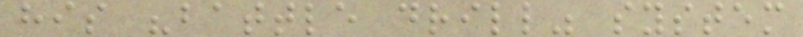his "battle drill" system
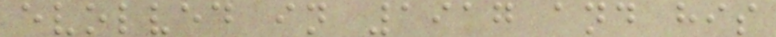evolved in 1917 and his
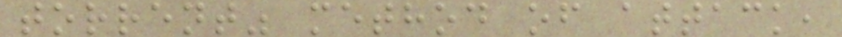torrent" method of attack,
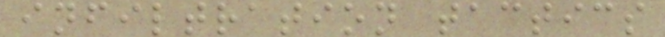infiltration tactics
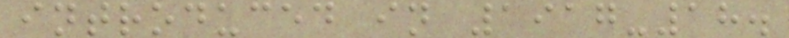introduced in 1917-18.
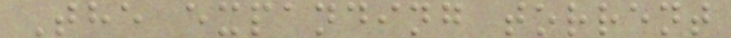The expanding torrent
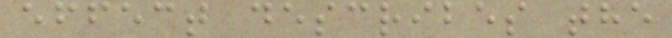effect describes the
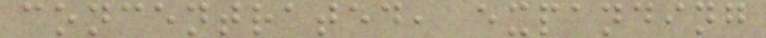concentrated, expanding
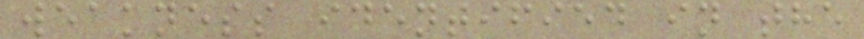weakness identified in the
